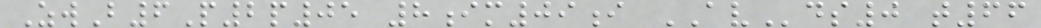ZwB6P2p05 8im09i AVds0 t66
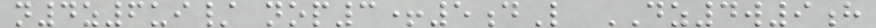n4z6ui/ nop3+5dL DZ4w9h
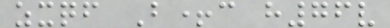zxqf B+c h76v
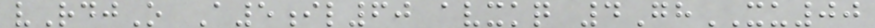vRdjO A5il60 avxkq 4GhXU00
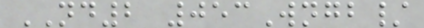ND2 053Wngb/
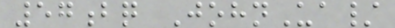57bq JohnUa/
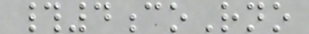#4coRno
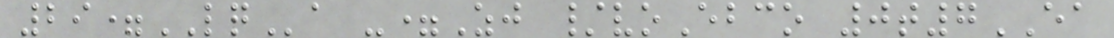29=LQa -=Zj /voEbco 0t7EA
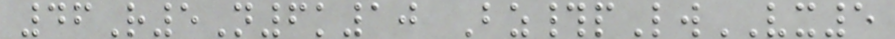46R5N6k10 Bz#pLwVX5
